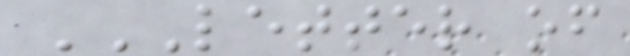LETTER OF
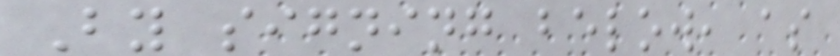By signing below, as
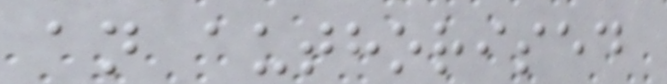an authorised
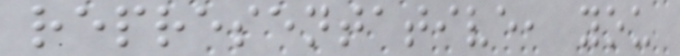representative, you
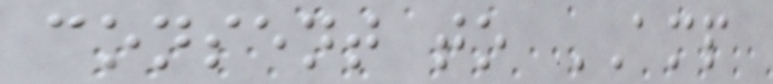consent to AMP
